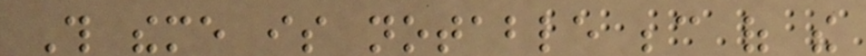This theme is notable because of the
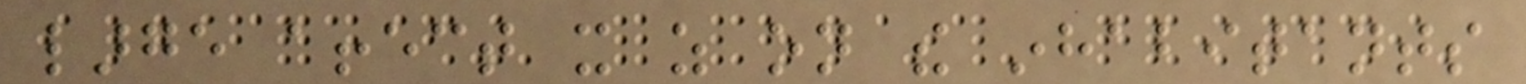large affect it as on the inhabitants
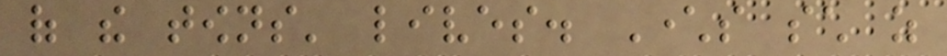of the towns' lives. Characters such as
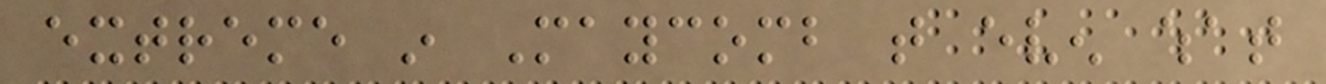extreme in Maycomb that even what
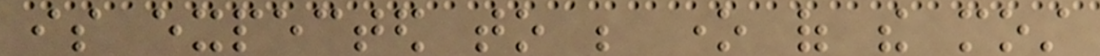is expected to be one of the most
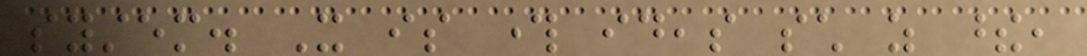system. It is through ideas such as these,
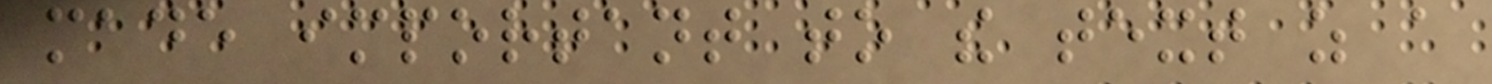made important to the text as a
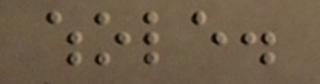whole.
